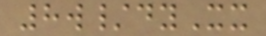8w/dyXx
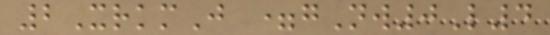2XrkmJ =gNw0L4
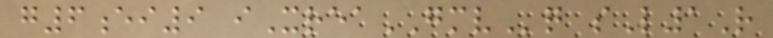g6ei9 iXreaGMVq sL1R
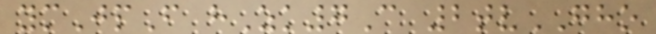ymJpF hZk7C 2tvGHO
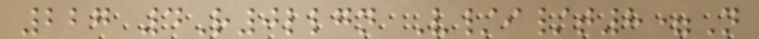227 4R0llgn V/i/t8=N
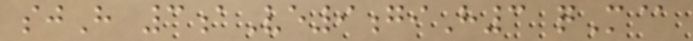sjH 3aVe9giH3 qM@
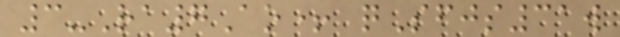3-Ra7Ao+ qSfjs31w
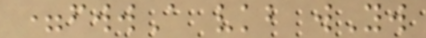=fwwA vkb wYw
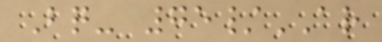Bq- 75/AR
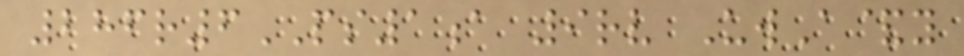286r6PS1a 9rv UwA&y
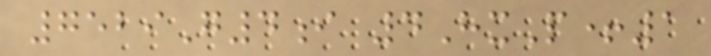7529G4i 4HxP+1
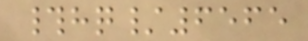#hq/6565
